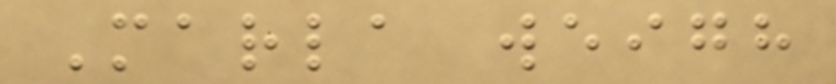Marla weigh
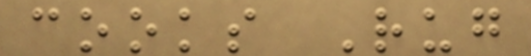cooks Rug
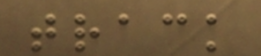track
